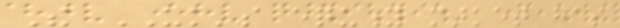The UK's equity market has
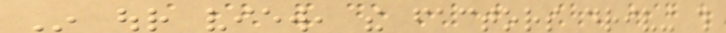In our view, the factors driving this
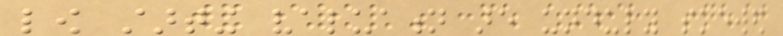low starting valuation are unduly skewed
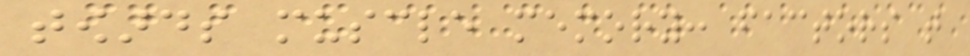towards muscle memory: factors that
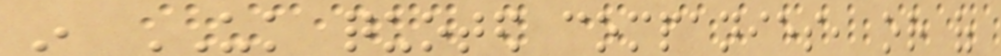in UK quoted companies, or of
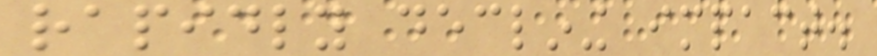rapidly declining impact.
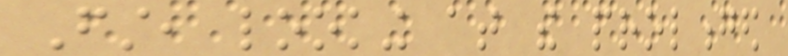First, looking at the prolonged
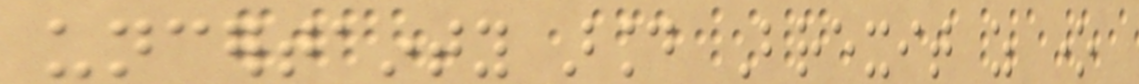uncertainty around Brexit as one
